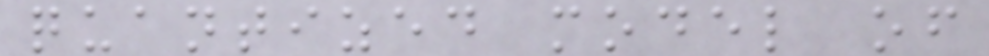quantized model of
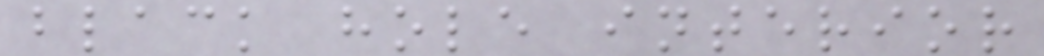black hole interior
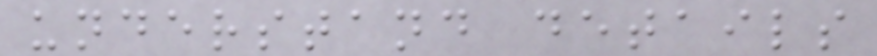understand details
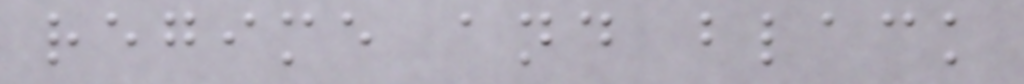regime and black
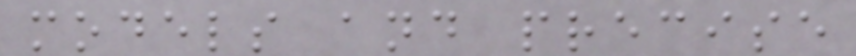models and precise
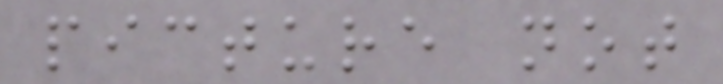picture not
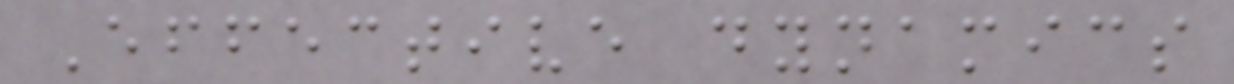Effective dynamics
